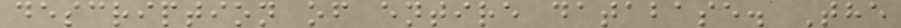description of entire database. The
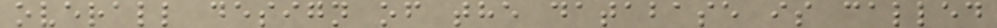overall design of the database is called
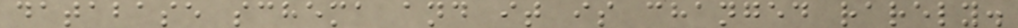database schema and it is changed rarely.
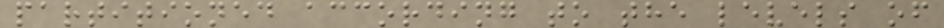partitioned according to the levels of
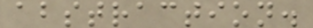abstraction.
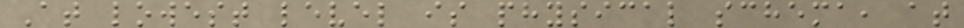At lowest level is physical schema, at
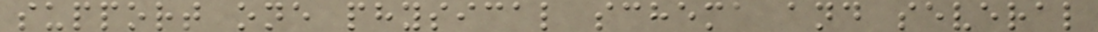support one physical schema and several
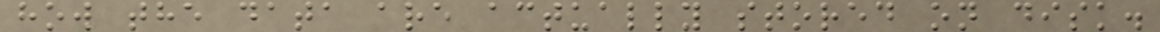how the data are actually stored on disk.
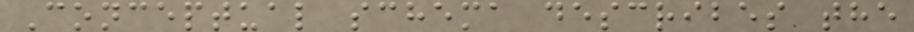Conceptual schema describes the
